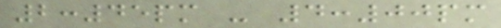2:45pm - 4:00pm
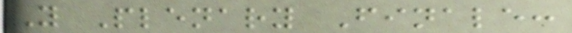Y Plenary Finale:
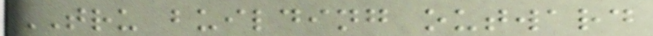TRU building outward
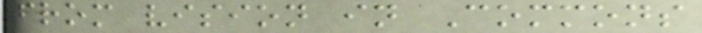from vision in Commons
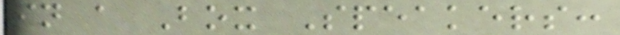in a Box Speakers:
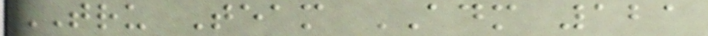TRU Team ADM 121
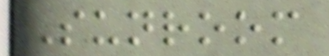Sunroom
